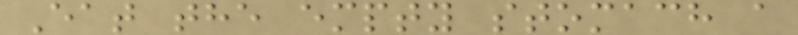Eat the empty stomach a
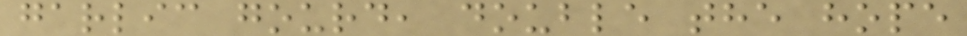garlic gourd, double the hope
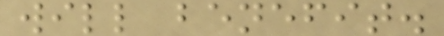will benefit.
